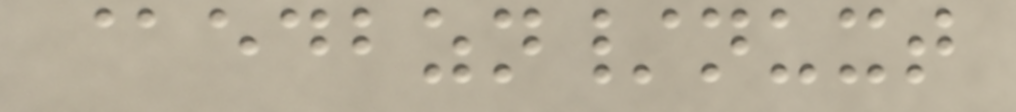@edbzn/nuxt
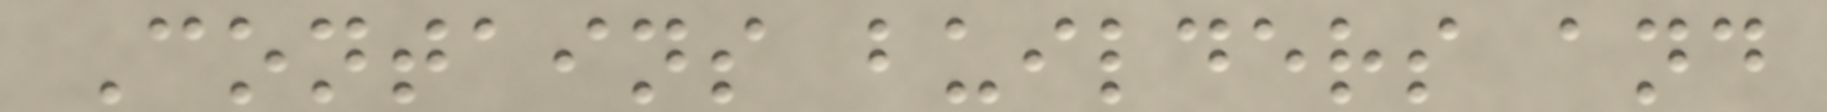Contains builders and
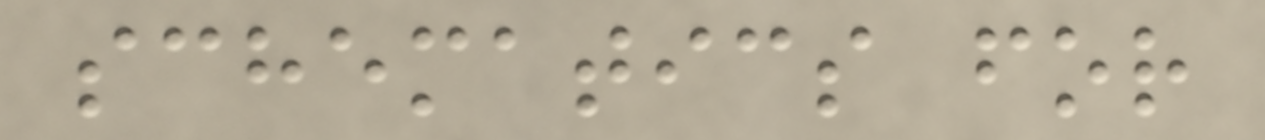schematics for
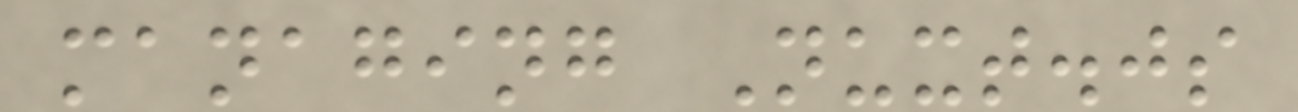managing Nuxt.js
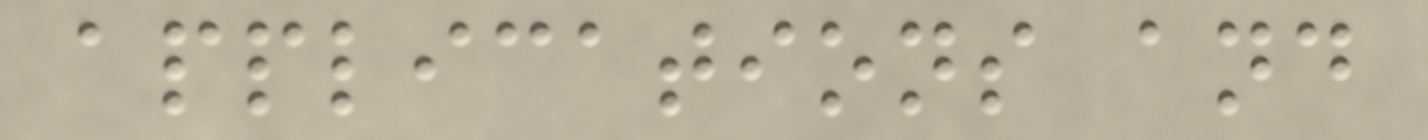applications and
